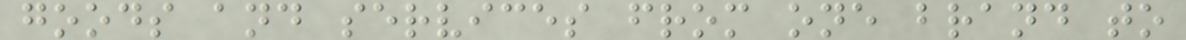goods and services from one brand to
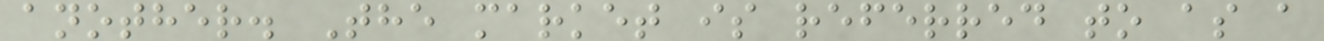another. The market is referred to as a
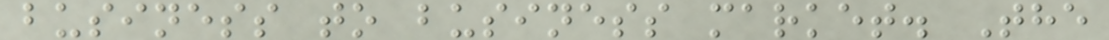business to business market. The
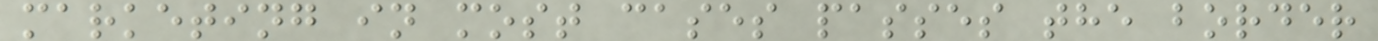marketing in most cases passes the border
